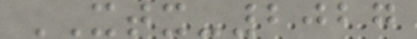XTX-2027
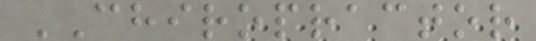CHIROPRACTOR
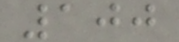100
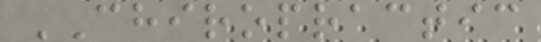CHIROPRACTIC
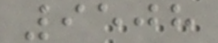9508
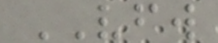VFW
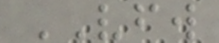VFW
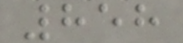858
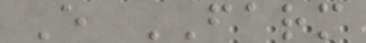E FARM
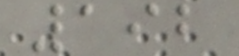192
